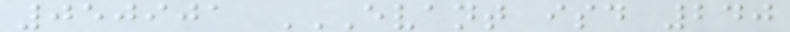050901 EVANT ISD 240
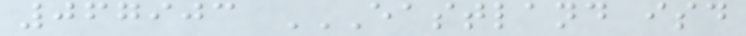067903 EASTLAND ISD
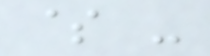$ -
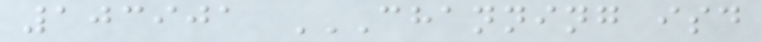103901 CHANNING ISD
